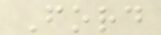Ford
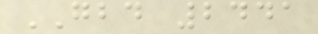GBD 2441
